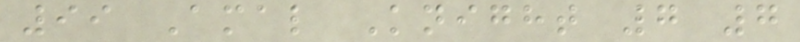99 Amal Knight 7 7
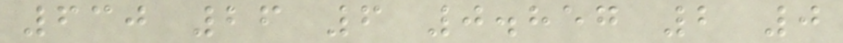630 26 6 0.857 2 0
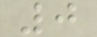0
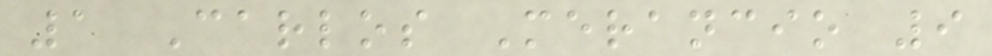1 Carlos Merancio 9
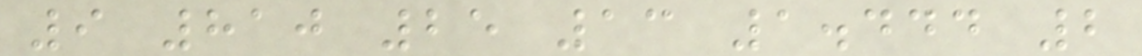9 810 25 13 1.444 2
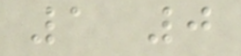1 0
